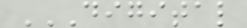DIGITAL
